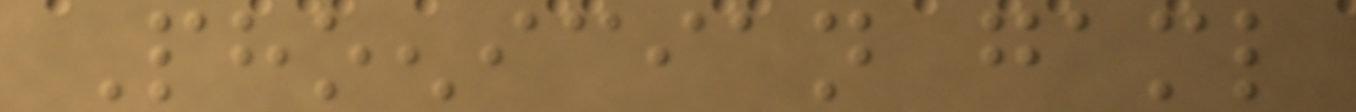Phoenician gaml
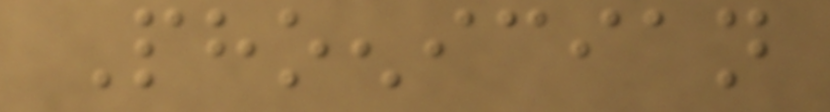Phoenician
